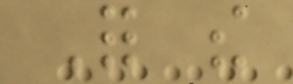For the
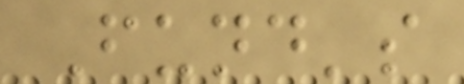Fund's
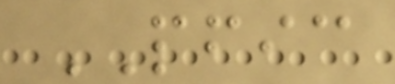PFIC
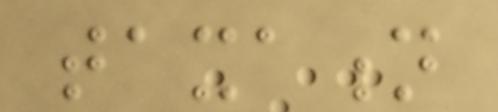taxation
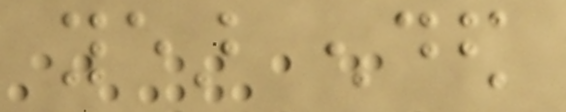year ended
